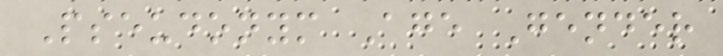Pseudonym Age Gender
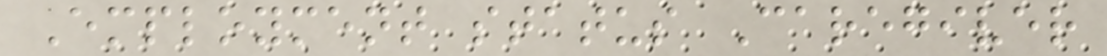Employment status Caregiver
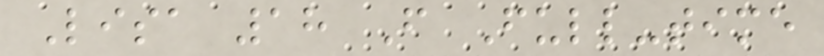Lisa 18 F Full-time
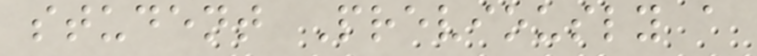student Previously a
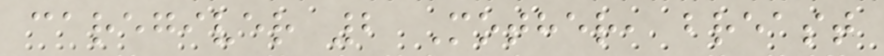caregiver 2 Mother, breast
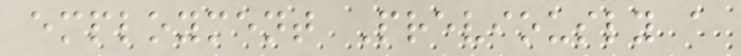employment Previously a
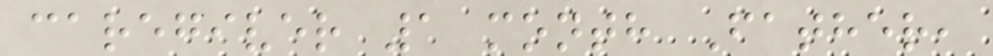caregiver 1 month Father,
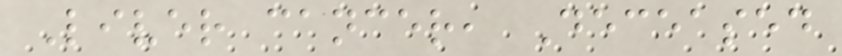Liver cancer, Deceased
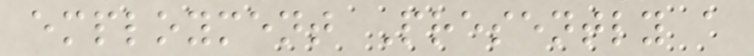employment Presently a
